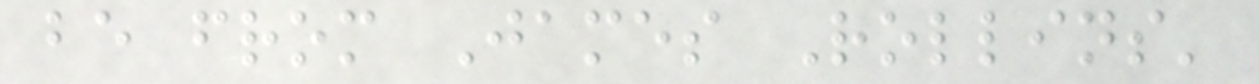be from James Rollins'
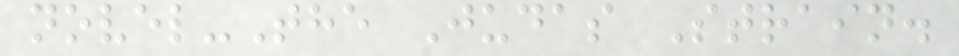novel-The Judas Strain.
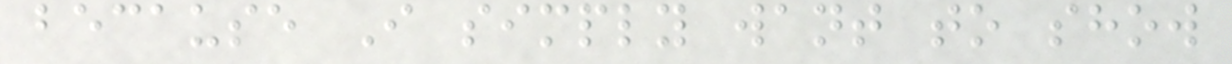because I simply want to show
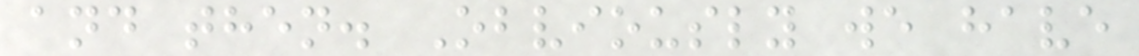and then. Obviously we have
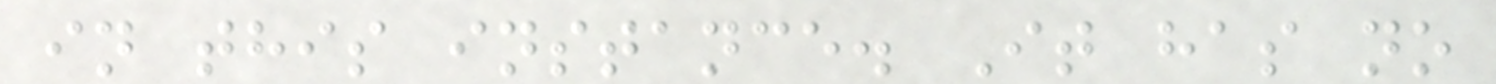in this instance. It has no
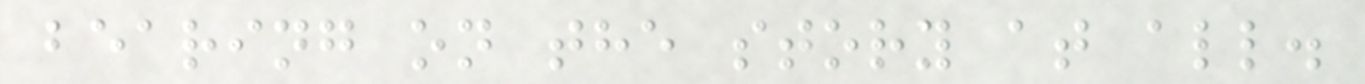bearing on the story at all.
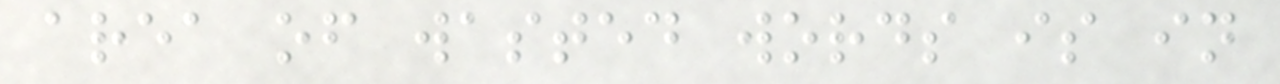area of wasted words is in
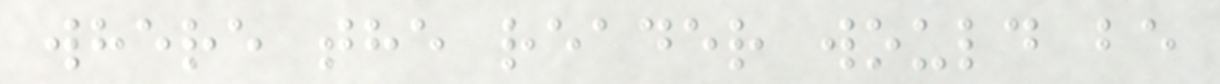where the reader would be
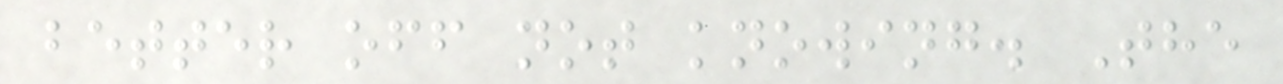better off not knowing. The
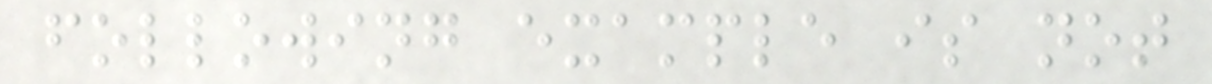following example is not
